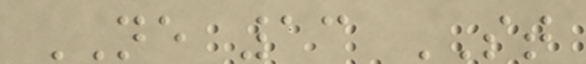NE 13 ST
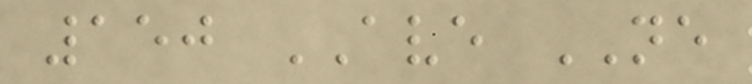150 AVE NE
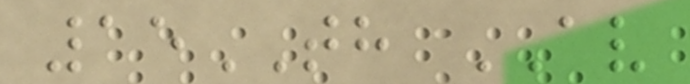15TH AV
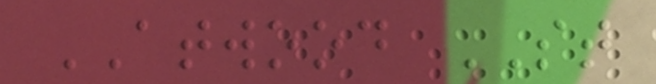ATWOOD ST
